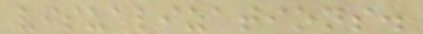visualizations.
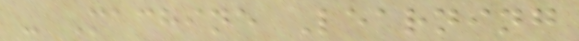- Machine Learning
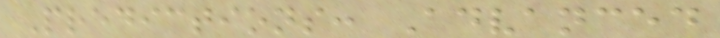Predictions: Advanced
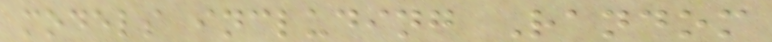models including Random
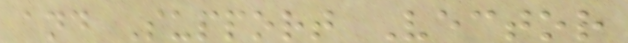and Support Vector
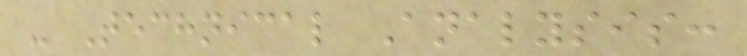- Technical Analysis:
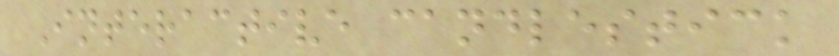Interactive candlestick
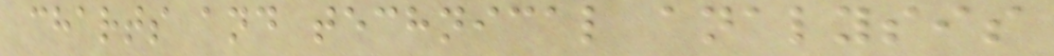charts and technical analysis
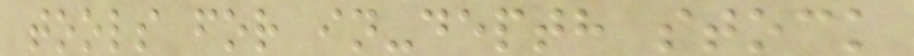tools for in-depth stock
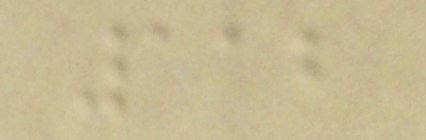112
